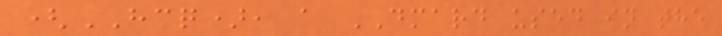(HCQ), a DMARD used in the
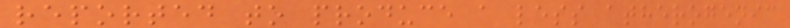reported to produce a less atherogenic
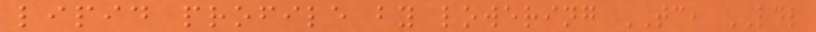lipid profile by lowering TC, LDL
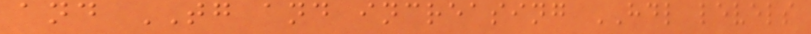and TG and increasing HDL levels
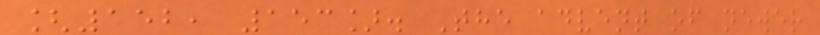[152, 153]. The advent of newer
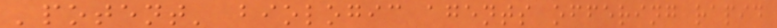'potent' biologic agents offering rapid
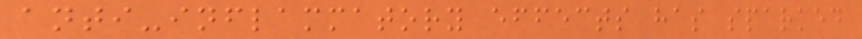anti-inflammatory effects has sparked
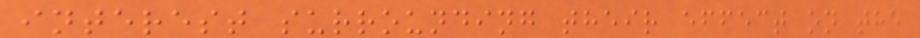interest surrounding their effect on the
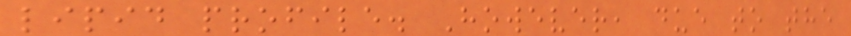lipid profile. However, due to the
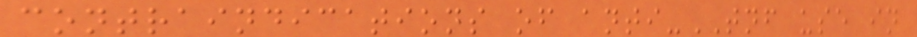contraindications of anti-TNF use in
